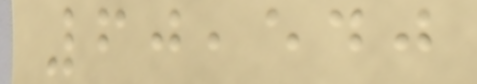60,540
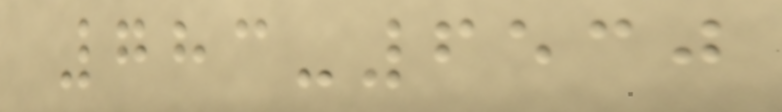783-6530
